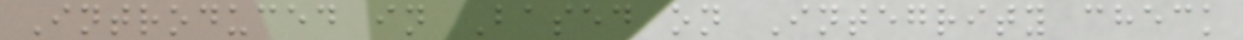Introduced in Based on Integrity check
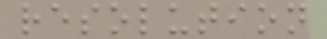resolution
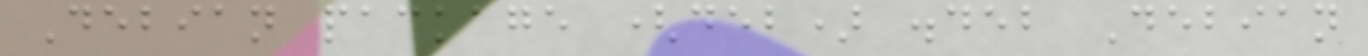Debian package (deb) .deb Debian
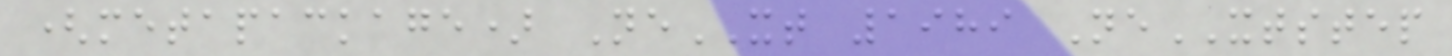(metapackage) NeXT 1989 NeXTSTEP
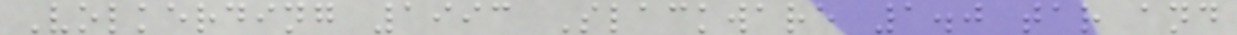Volkerding 1993 Slackware 1.0 tar and
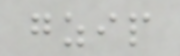gzip
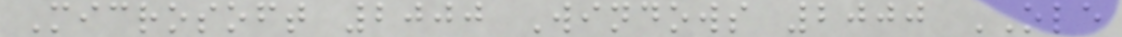Microsoft 2000 Windows 2000 OLE
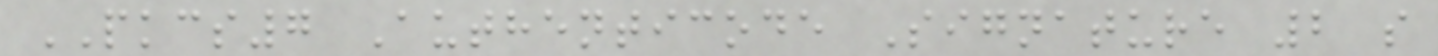PKCS7 Authenticode Signature 2 s
